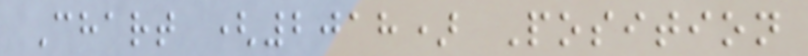Chart (2018) Position
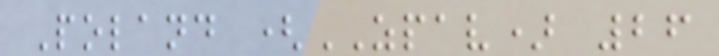Poland (ZPAV) 26
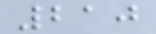210
